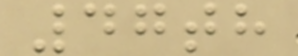47th
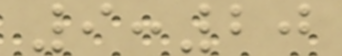9:20
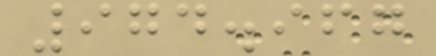974.967
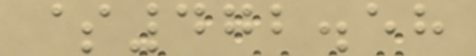$472.58
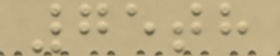75th
